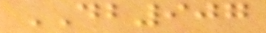DB907
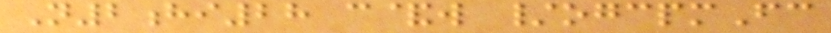N2hi28 c&w /ogcpmFc
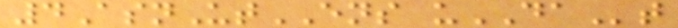4AsnUtENS uDAt
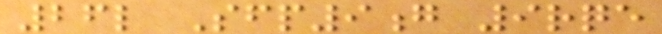26l Sfp9g 9rqe
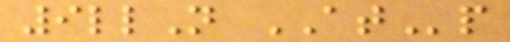9llN ATp
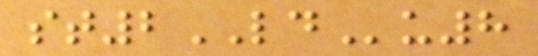st2LDu8
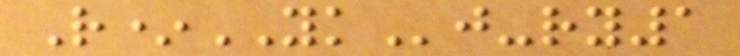R*YKj-ry1
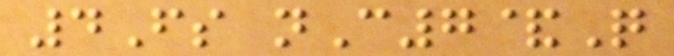4Fs nC7&Q
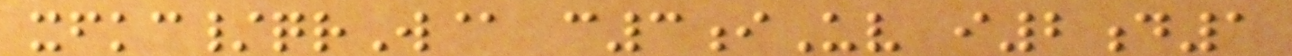xfkc/qrW@ c3iUv i2d1
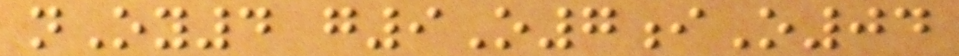nOy4 g9O7iO04
